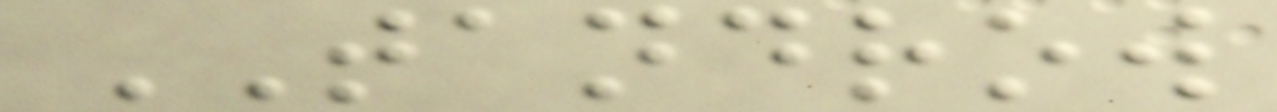TANDROW
